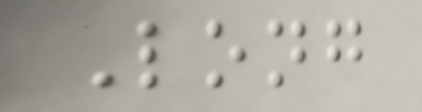Long
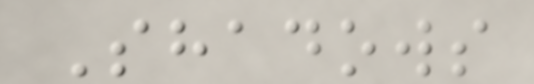Shadows
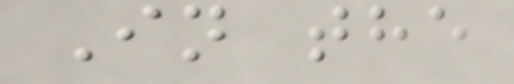In the
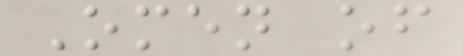Omen of
